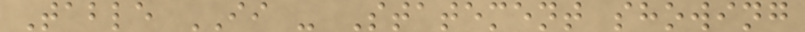Table II - Statement showing
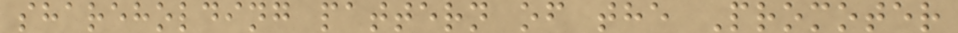shareholding pattern of the Promoter
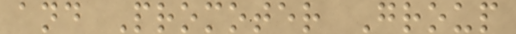and Promoter Group
